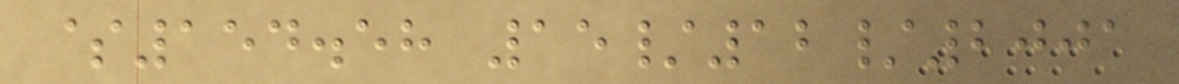$154.58 15/12/2001
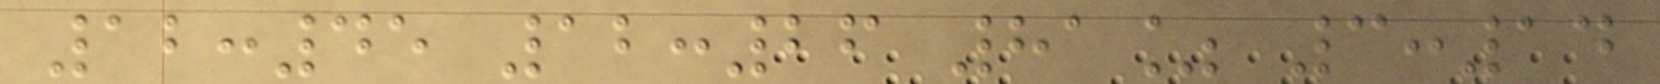12:45 12:26 81% 3:14
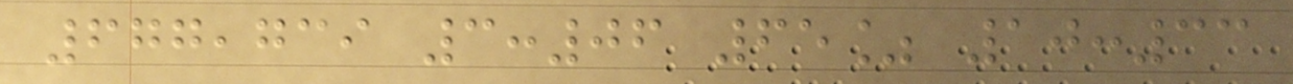677,739 3:06 65% 10:33
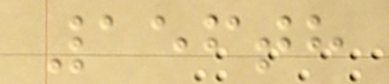156th
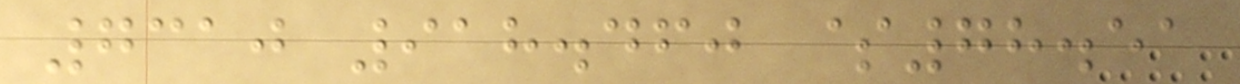7310 918.460 $78.51
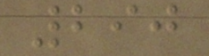290
